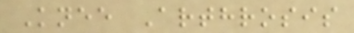Knee Arthrosis
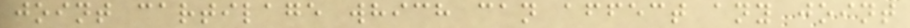joint cartilage which can affect any joint
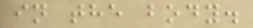in the body.
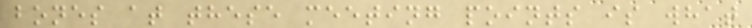bones at these meeting points is what
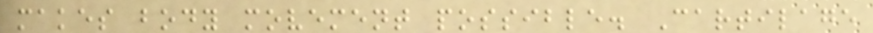makes body movement possible. Cartilage
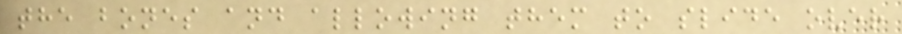the bones and allowing them to slide over
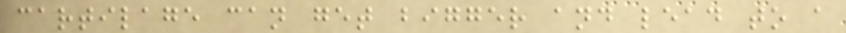cartilage can get bigger and lead to a
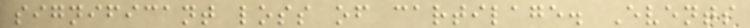significant loss of cartilage. Events
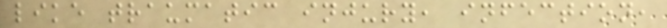like traumatic injury, infection,
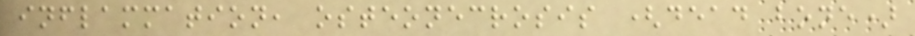inflammation, osteonecrosis (dead bone)
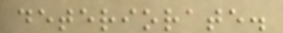deteriorate.
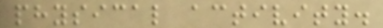physical activity.
